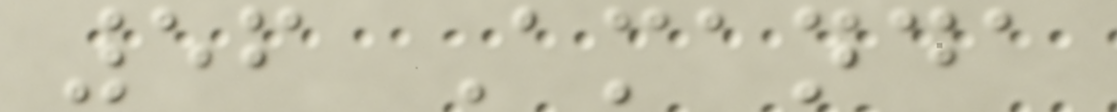56 Amanda
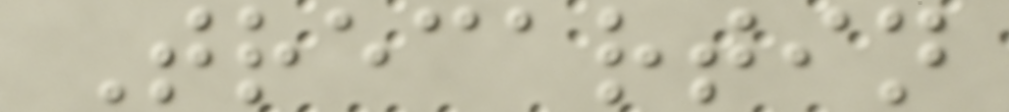Trecartin
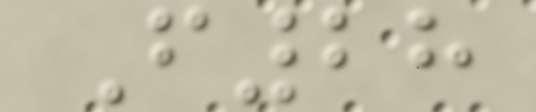F28
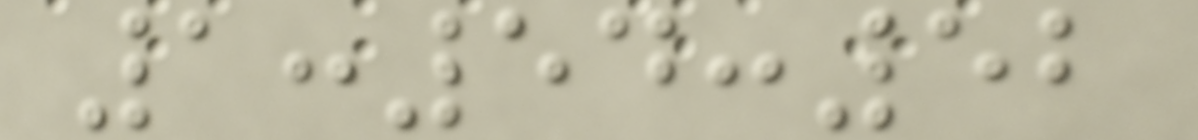1:54:52
